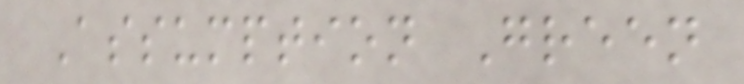Assumption Green
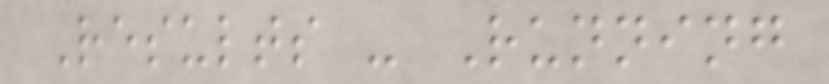Results - Running
